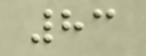83
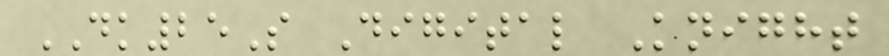DK25S Digital Knight
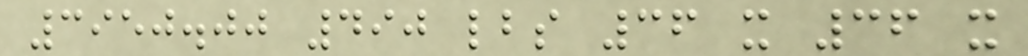3950.00 490 lbs 36 x 36 x
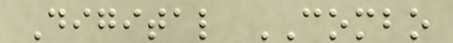Digital COMBO
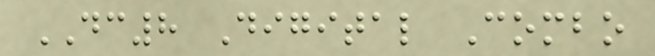DC8 Digital Combo
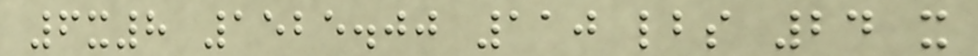6x8 1525.00 110 lbs 24 x
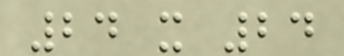24 x 24
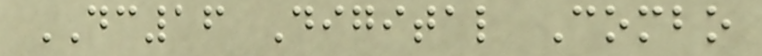DC16 Digital Combo
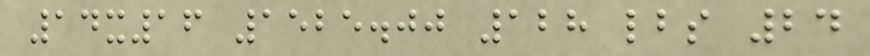14x16 1525.00 128 lbs 24
